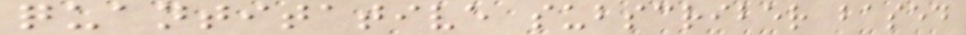quantitative subscriber based
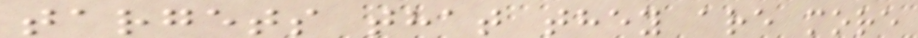targets that they are more
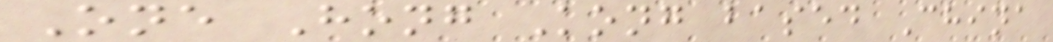One Hong Kong based China
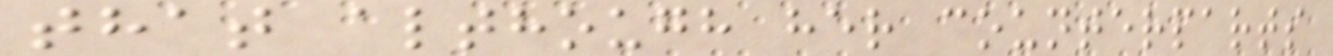that although her counterparts
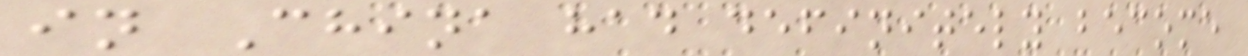in China had definitely become
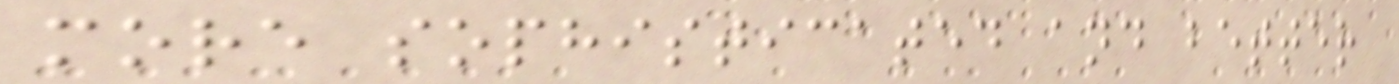more sophisticated and better
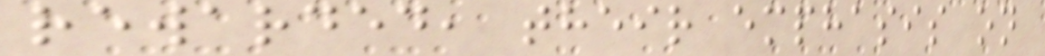rewarded, their emphasis on
